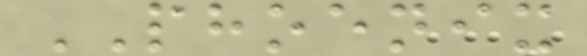PHOENIX
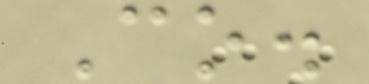Co.
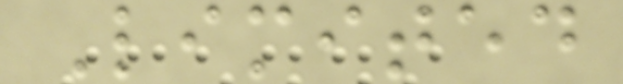Limited
